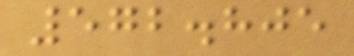572.805
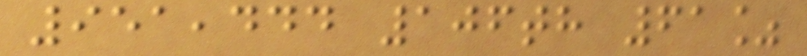951,444 106th 61%
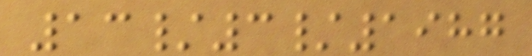13/3/1987
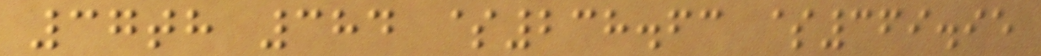37th 384 $238.63 $369.95
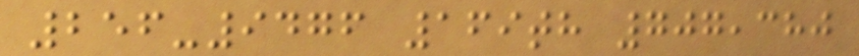256-9476 169th 707,380
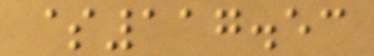$117.53
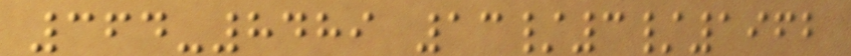364-8489 13/3/1962
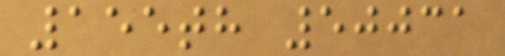155th 50031
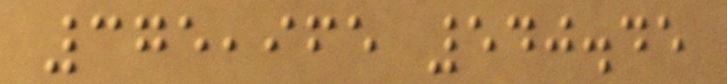375,965 540.45
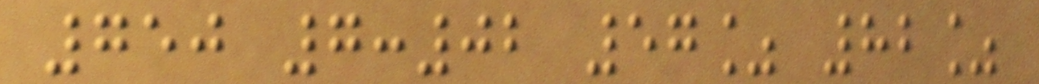750 7:02 57% 82%
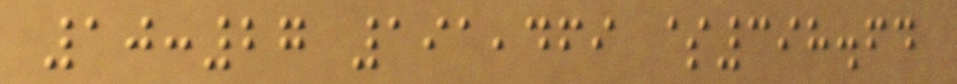10:27 191,469 $398.64
